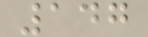147
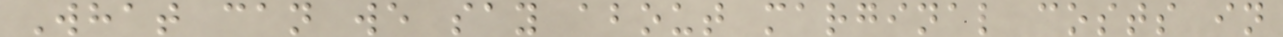What can we say about marginal costs in
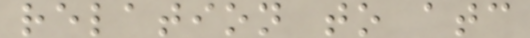relation to atc
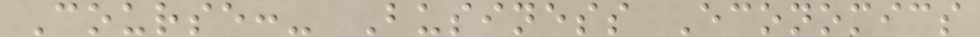Course:- Business Economics
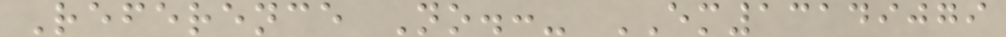Reference No.:- EM13149079
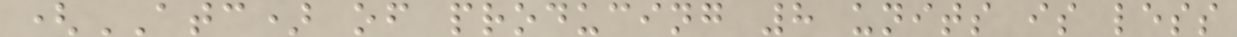(ATC) of producing 8 units is less
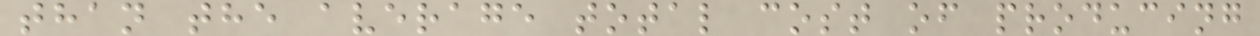than the average total cost of producing
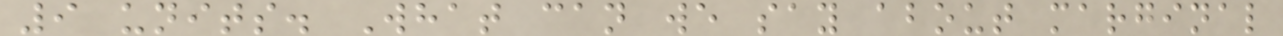9 units. What can we say about marginal
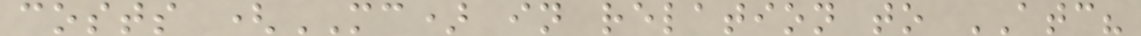costs (MC) in relation to ATC?
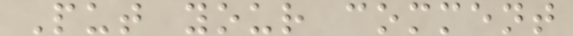Put your comment
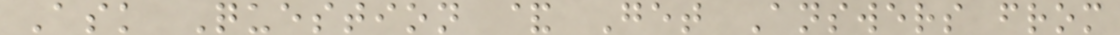Ask Question & Get Answers from
